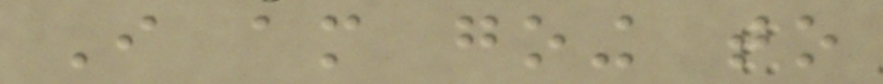I am going to
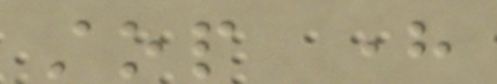stop here
